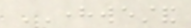HEREWESTAND
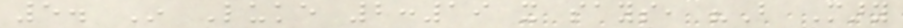5. In Luke 2:19 it says, "But Mary
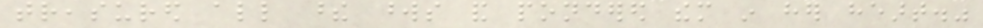treasured all these words and pondered them in her heart."
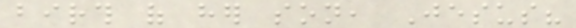birth of her son, Jesus?
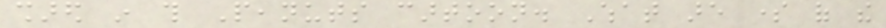shared in this Peanuts cartoon. What are some of the
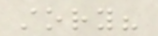story?
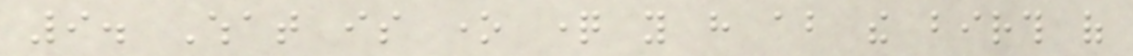9. What is one question you have about the birth of
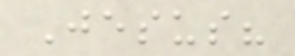Jesus?
